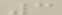3
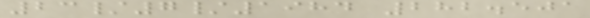23/7/1984 282.501
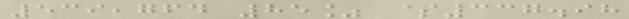539,764 85% $337.98
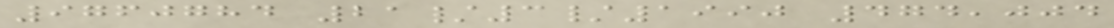9760784 21/3/1990 474,004
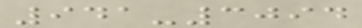941-3094
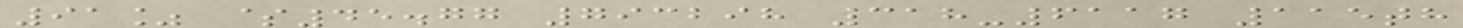91% $45.77 793298 318-6117 115th
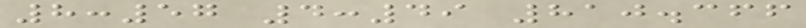8:57 4:49 810.366
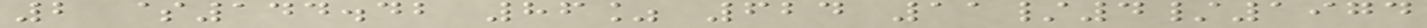2 $144.42 86% 624 11/4/1974
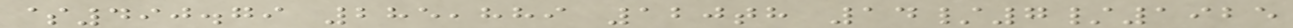$490.79 285,889 120th 14/7/1925
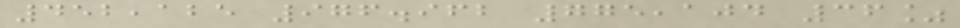452,125 976.962 775,104 36%
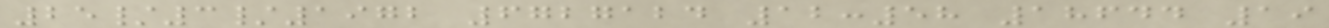25/3/1972 6727124 12:58 18644 19
